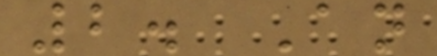2. An
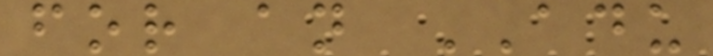for an ADU
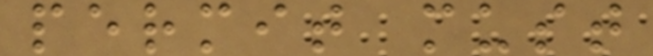permit must
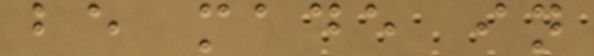be made in
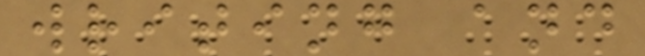writing and
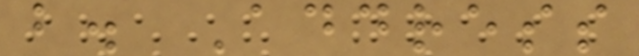b. Address
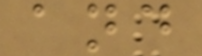and
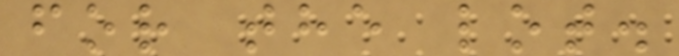for the lot.
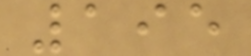195
